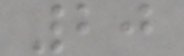20
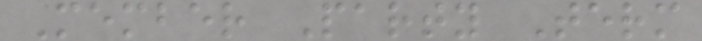Member Party Term
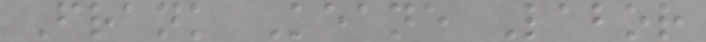Frank Keane Labor
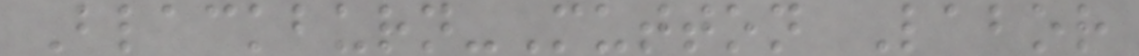Blackburn-Mutton Labor
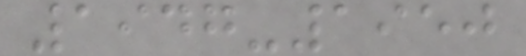1947-1950
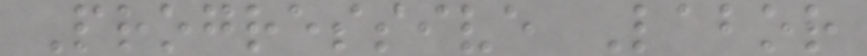Progressive Labor
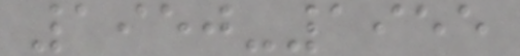1950-1955
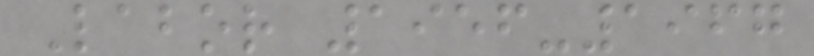Labor 1956-1967
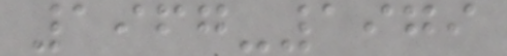1967-1979
